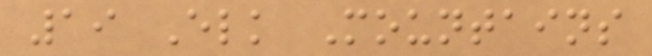19 Elk Mountains
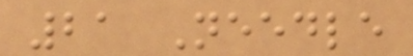21 Needle
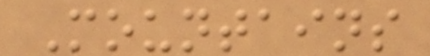Mountains
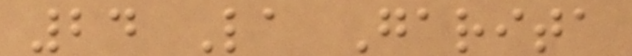24 La Garita
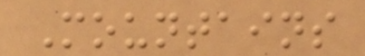Mountains
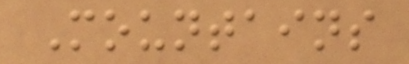Mountains
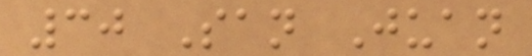30 San Juan
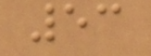53
